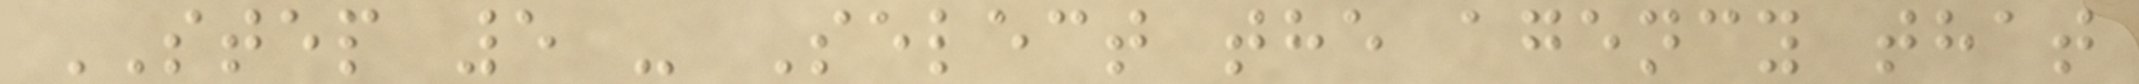STEP 5 - Select the agency that
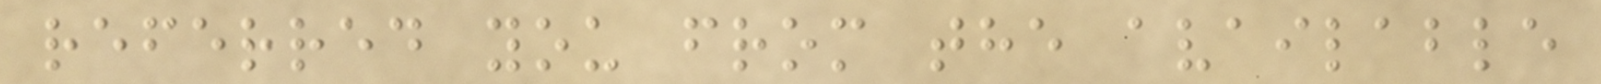referred you from the available
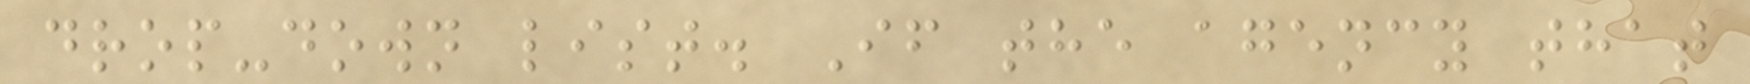drop-down list. If the agency that
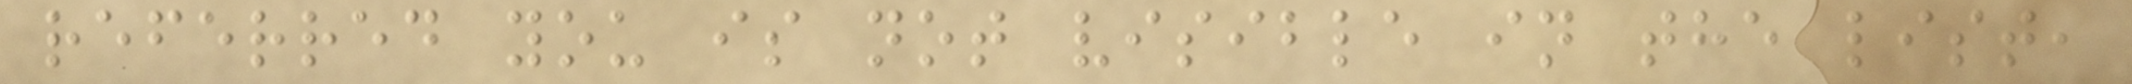referred you is not visible in the list,
